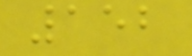152
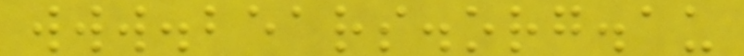www.bears.org.au
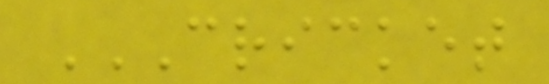CRICKET
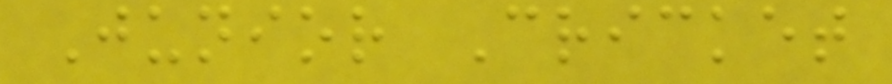Junior Cricket
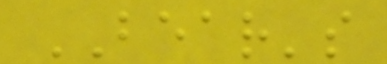BEAR's
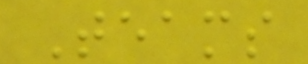Teams
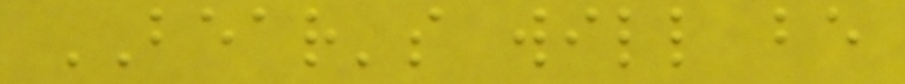BEAR's will be
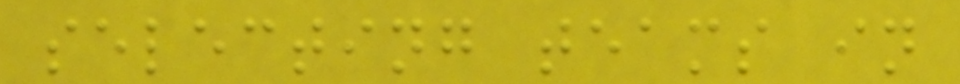selecting teams in
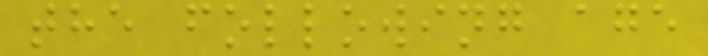the following age
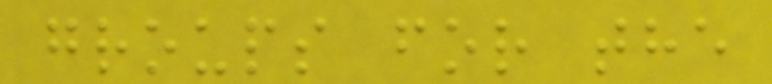groups for the
